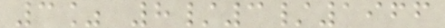3% 8/3/1966
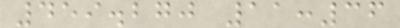459.270 11:36
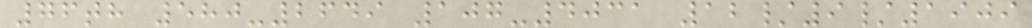76th 580-2649 107-4031 12/9/1909
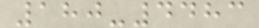180-4483
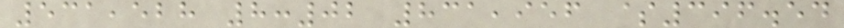531,528 8:02 831,956 $396.54
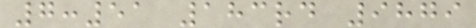7:51 183rd 9879
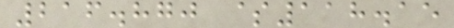216.870 $118.15
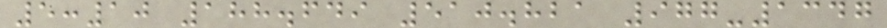5:10 188.649 510.821 977-1347
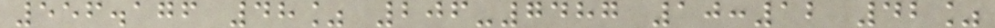556.176 48% 206-7487 10:12 42%
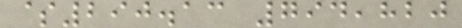$290.13 794,820
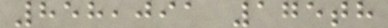858,091 175th
